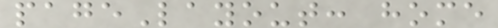pageLayout: home
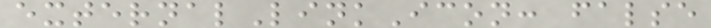externalLinkIcon: false
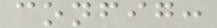config:
